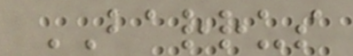BARRUS
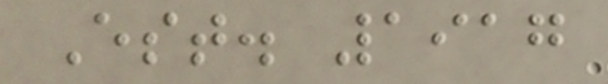Est. 1917
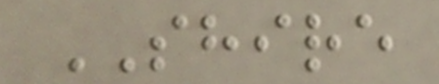SHIRE
